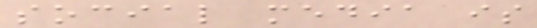social media is
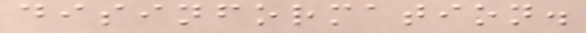disinformation.
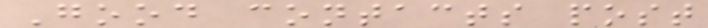Good contacts post
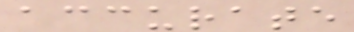accurate
